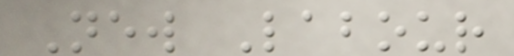New Labour
